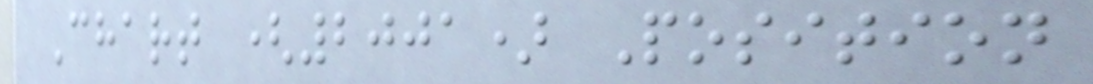Chart (2001) Position
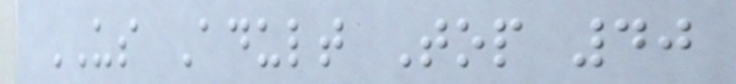US Adult Top 40
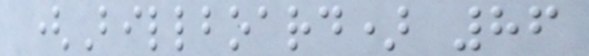(Billboard) 86
